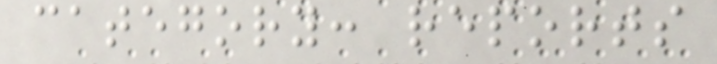category: reports
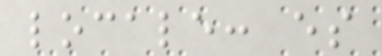locale: es
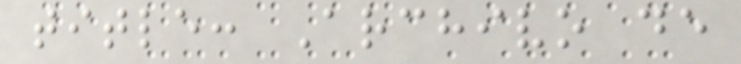title: Archivo de
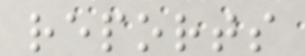reports
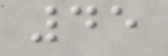45
